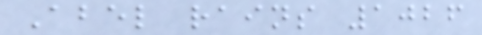Abel rains 1026
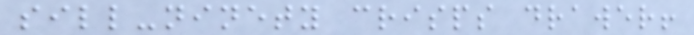sill-ninety crisps drawer!
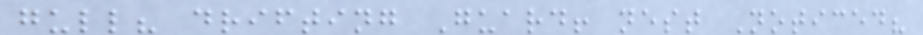gull? drifting Guard! nest Noticed?
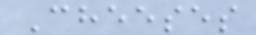Cheeses
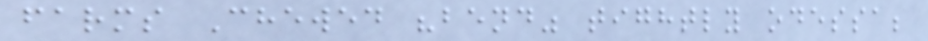farms Chewed "bend" tightly odessa;
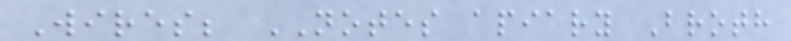Wires; NOTES apiary Broth
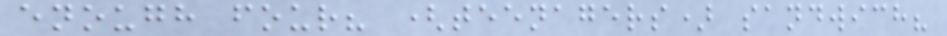enough four? (teenagers) sandwich?
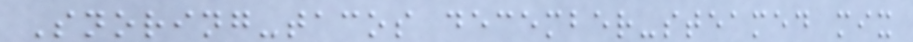Snoring-tacos december-steamed mix
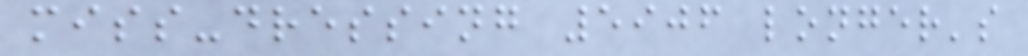miss-dressing 5906 longer's
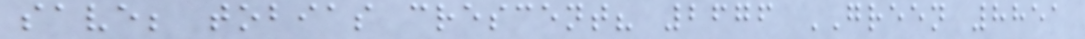save; tobias crescent? 2676 GREEN 8851
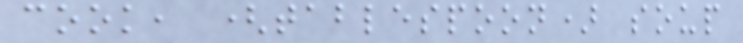cook, (tablespoon) soup
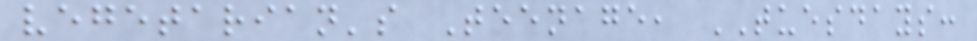vegetarian's Teenage, TUESDAYS:
